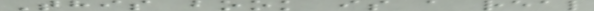This book is a real
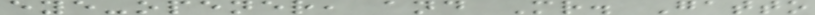eye-opener, and Mr. Gatto
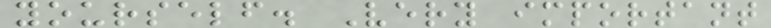yourself. Very important
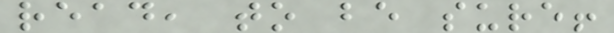read, to be sure!
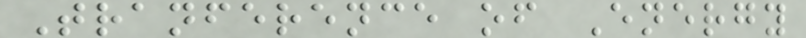Tranference of Energy
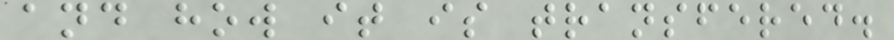and how it is transfered.
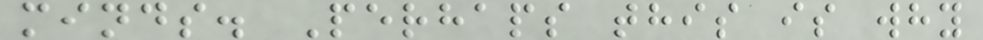minds. Perhaps this is why
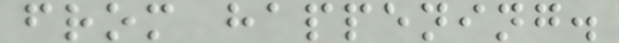from happening.
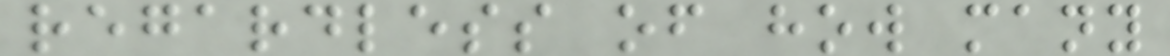regardless of how many
